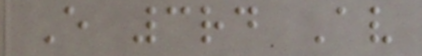E 3rd Av
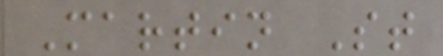Martin St
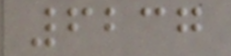6237
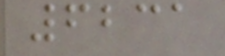6231
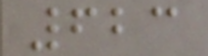623
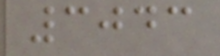3043
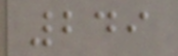249
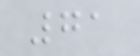71
